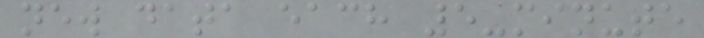new data each 5-minute
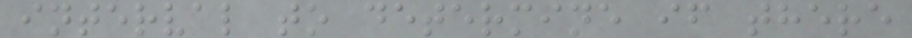interval to determine if there
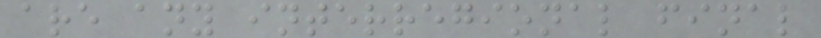are any interregional final
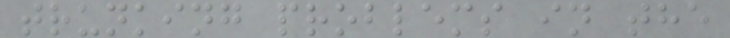trunking problems in the
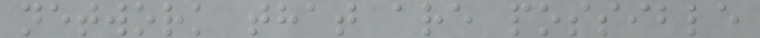network that are possible
